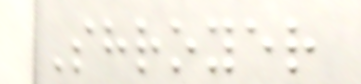Shroyer
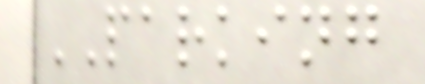PARKING
